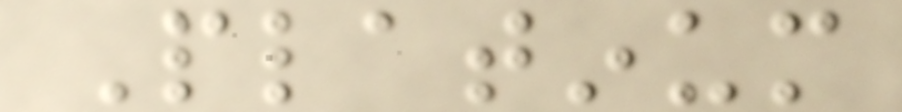Platinum
